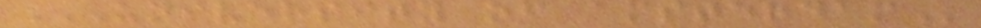UNIVERSITY OF AMSTERDAM
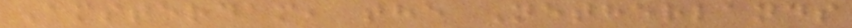Amsterdam, the Netherlands
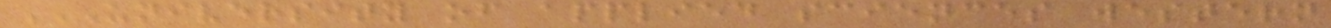UNIVERSITY OF APPLIED SCIENCES WESTERN
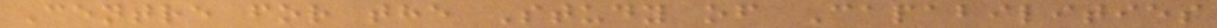Centre for the Study of Capabilities
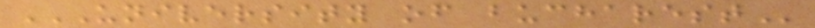UNIVERSITY OF BUCHAREST
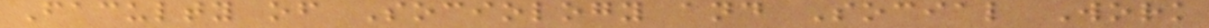Faculty of Sociology and Social Work
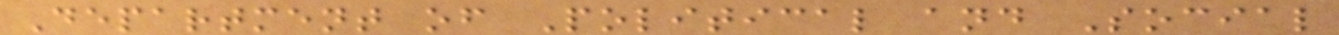Department of Political and Social
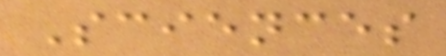Sciences
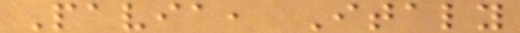Pavia, Italy
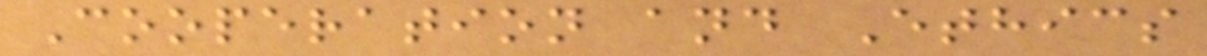Cooperation and Ethics
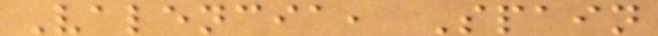Valencia, Spain
